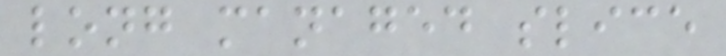long managed slice
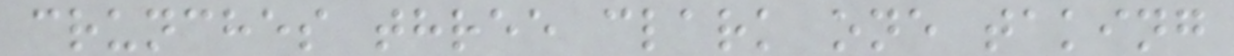crunches three clark one taking
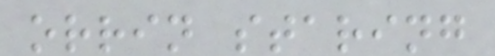orrin staring
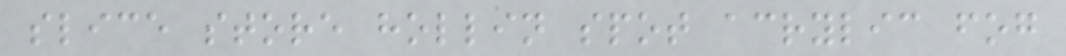slice store hollin spot acrylic fog
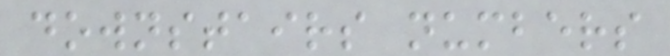downstairs numbers
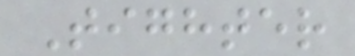Tighter
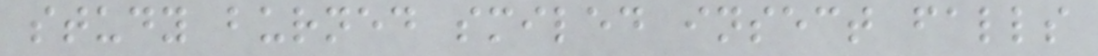study burned smiled insect falls
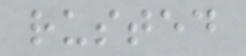rusted
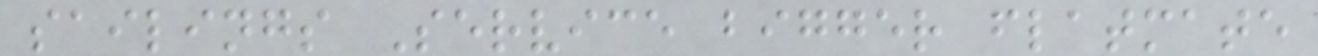sailings Service bigger flatmate
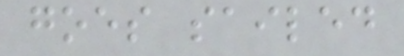goes sailed
